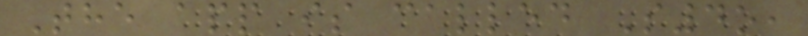The app is called S4o,
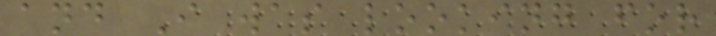and I was looking for
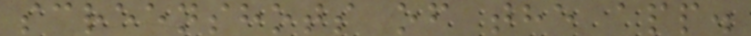screenshots of the app.
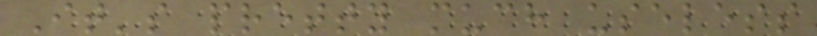It's pretty much useless
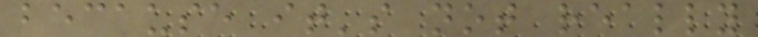because it's not really
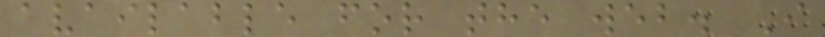available for the web. I
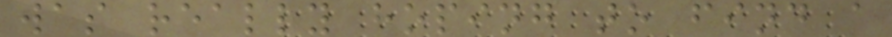was really hoping to find a
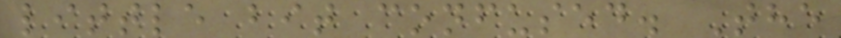little bit confused. The
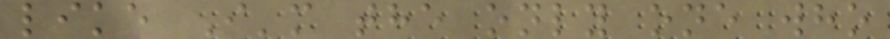like I'm the only one who
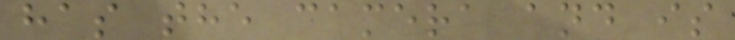has the camera and is
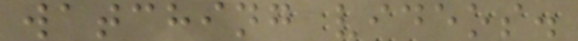watching videos.
